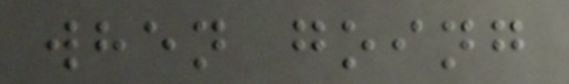when going
